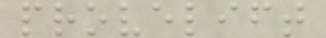provelift
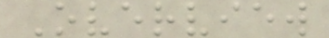Overview
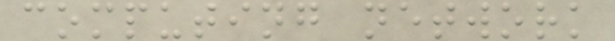computing network
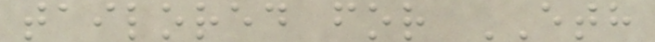tailored for ETH
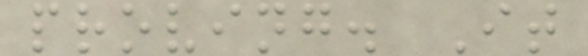proving. It
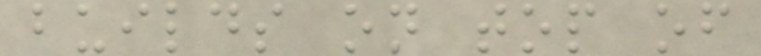builds on top of
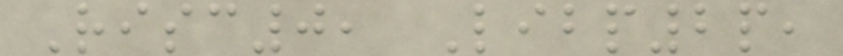Risc0, Libp2p,
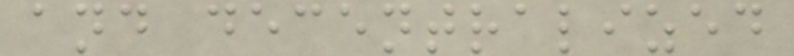and decentralized
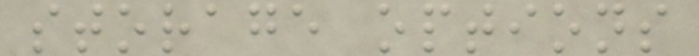storage options
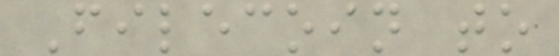Filecoin to
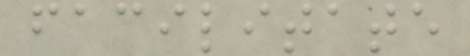facilitate
